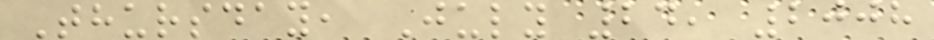Thursday, July 24, 2008
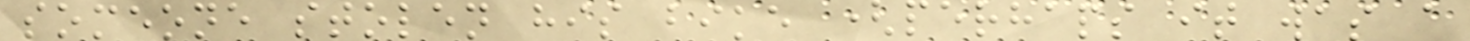someone stolen his bike (perhaps it was a
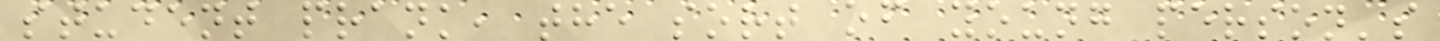student prank, the sort of young person's
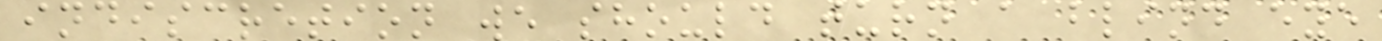indiscretion we should turn a blind eye
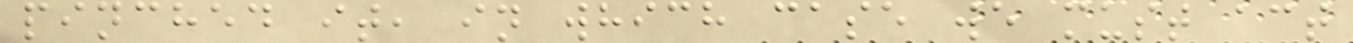pinched it, in which case we must act
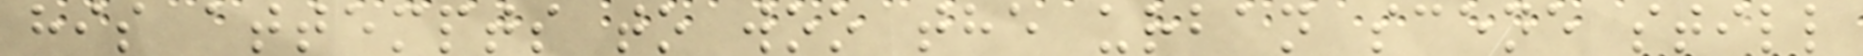his attempts to woo the urban scene still
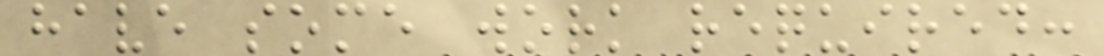have some work required:
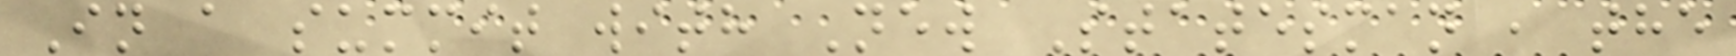In a summit with New Statesman , the
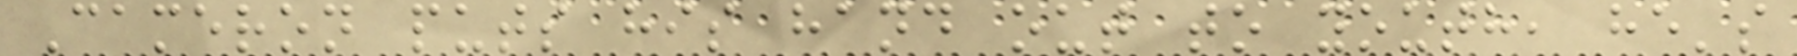Cameron puts his hand out to youth, he's
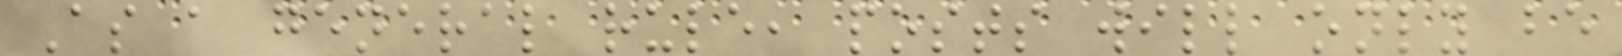As a general rule, posts will only be
